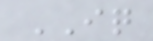IQ
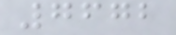7672
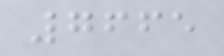7665
